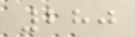280
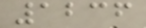1236
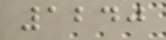1240
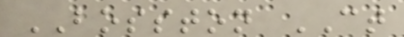BOSSTON CT
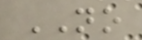NO
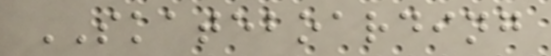SKATEBOARDING
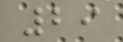29
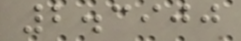2.3900
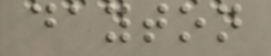dayton
